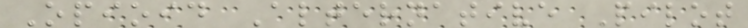Opioid Alternative Pilot
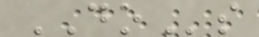DOs
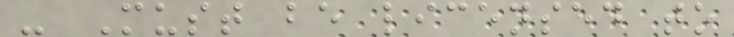- Must be licensed to
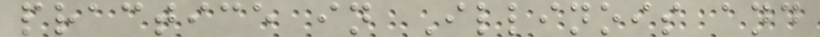practice in Illinois and
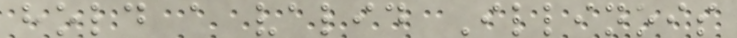hold a valid Illinois
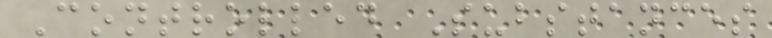Controlled Substances
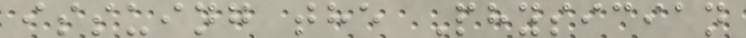issuing the Physician
